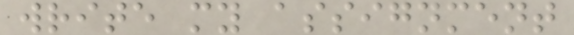write my assignment
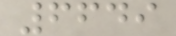6649
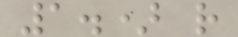1.) r
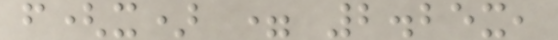f(x) = 2.25x,
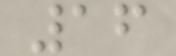16
